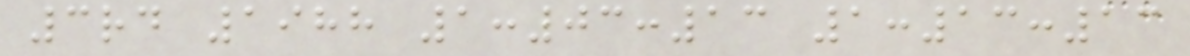3rd 1988 1:03:13 1:13:13
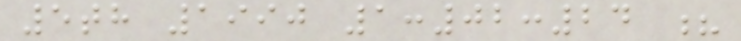5th 1990 1:02:24 ?
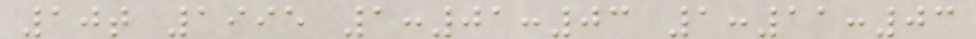10t 1995 1:01:03 1:11:03
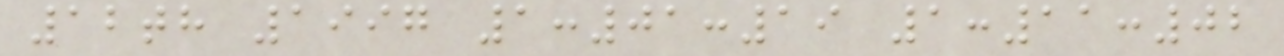12th 1997 1:01:19 1:11:02
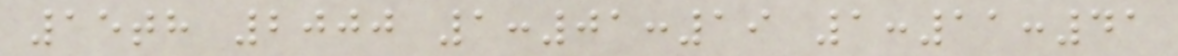15th 2000 1:01:19 1:11:41
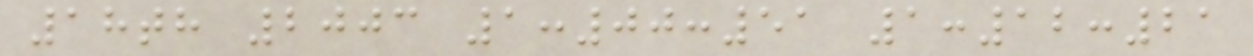18th 2003 1:00:51 1:12:21
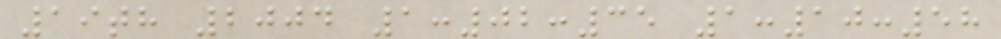19th 2004 1:02:35 1:10:58
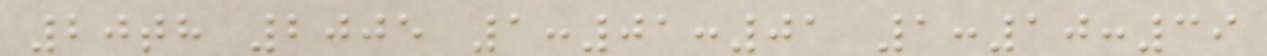20th 2005 1:01:01 1:10:39
